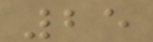25
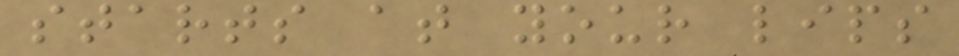starts at your lips
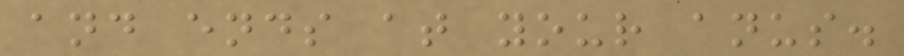and ends at your anus.
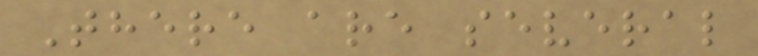There are several
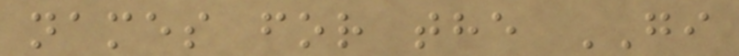names for the GI
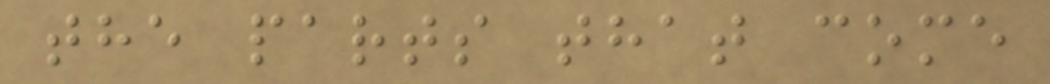the parts that come
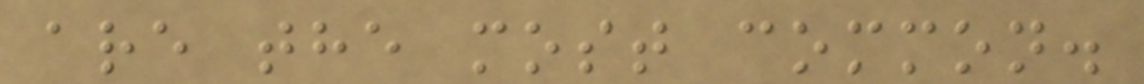are the most common.
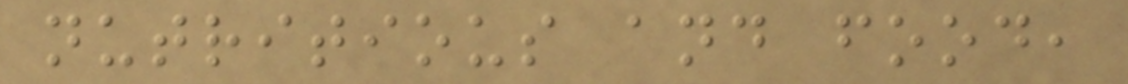nutritious and food,
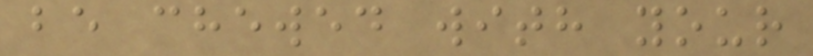be chewed with your
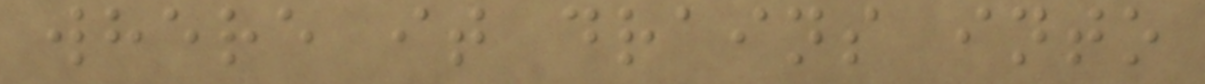where it drains into
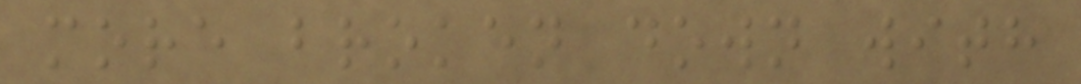more broken down with
